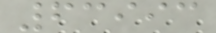63993
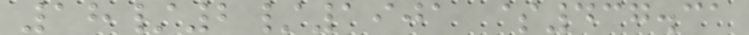18/2/1901 $437.31
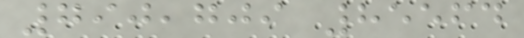790,709 85564
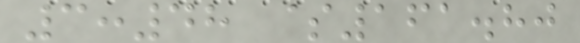3:48 $161.80
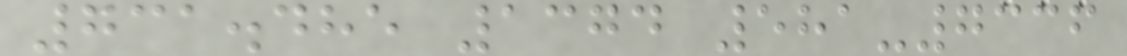731.485 1374 581-7336
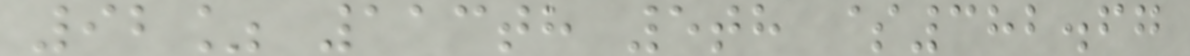92% 113th 5th $382.67
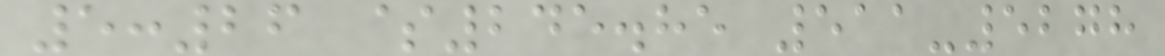5:26 $245.85 511-5278
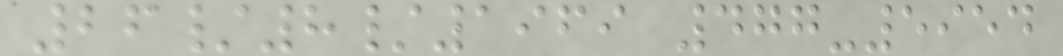26/8/1969 477-5954
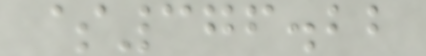$376.22
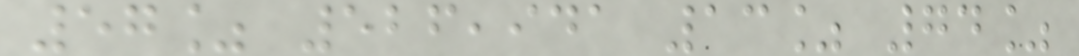57% 526,941 13% 74%
